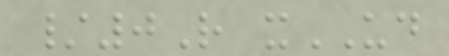/0R xUD
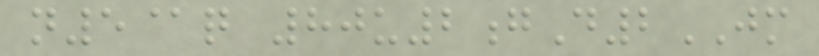n5@q 80u2gD2JM
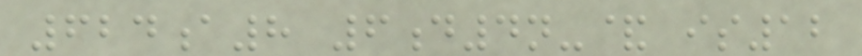624a8 6d4n-& is12
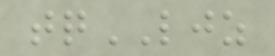tqLJZ
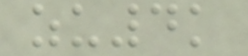zu4k
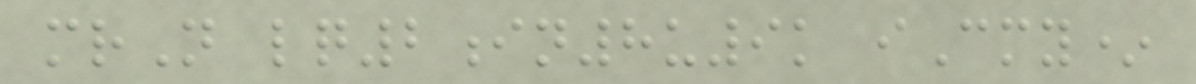mrN lq2in8u9k iCmy*
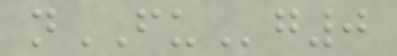nFUg0
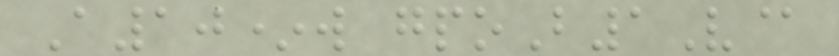A10*w gpoB1V@
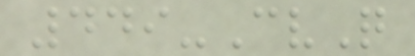449-CvQ
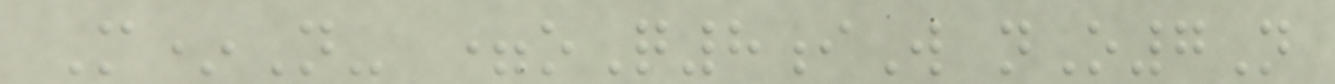M*N- =oQ8iW nO7N
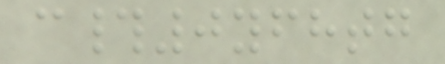c#0yfhtg
